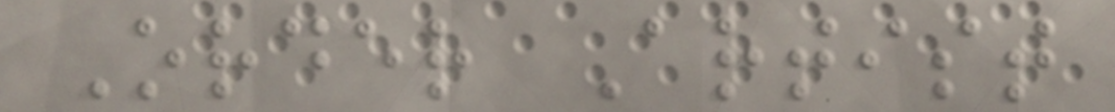Order Artist
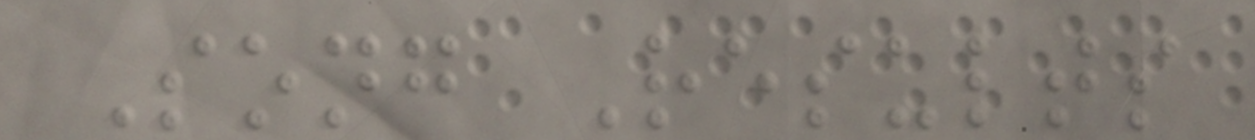Song Results
